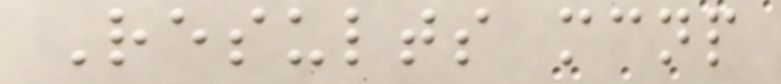Results mcnp
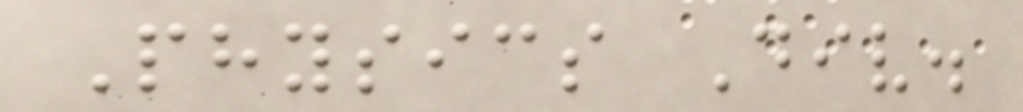Physics Div.
